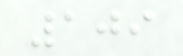109
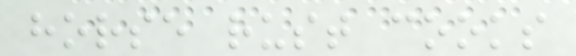horse rust cooks
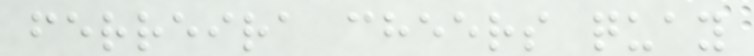ferreira cheers quay
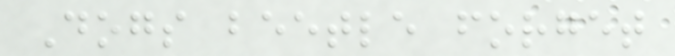Dogs beetle forget
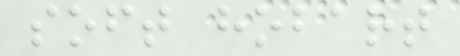soft hobart
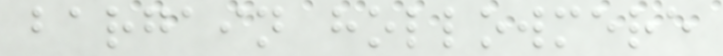bargain hollowmere
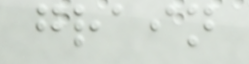grain
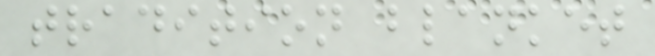tradition blanket
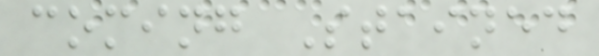coming Stained
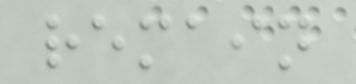remain
